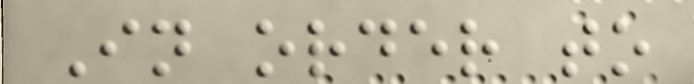In order to
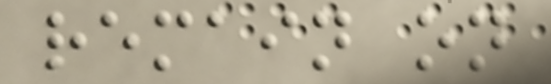remain on
